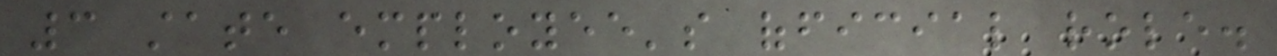3 state employee's official role.
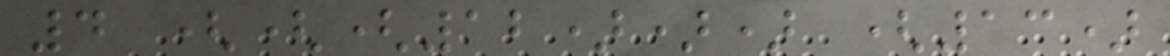4 (((12))) (13)
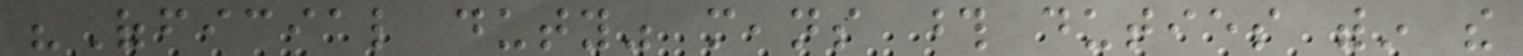"Official duty" means those duties within the
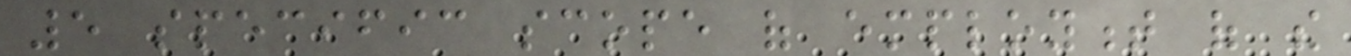5 specific scope of employment of the
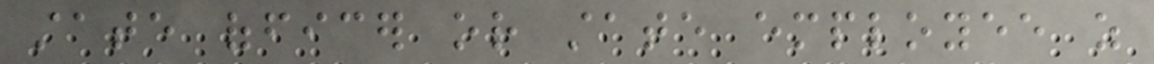state officer or state employee as
